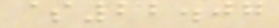$22.07
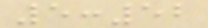5:52
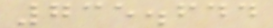735.644
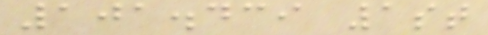101.439 1st
